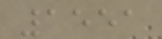1551
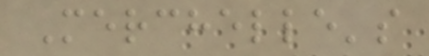Merchelle's
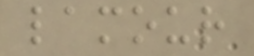lamour
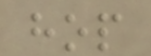hop
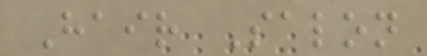Hair Salon
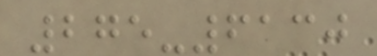275-6130
